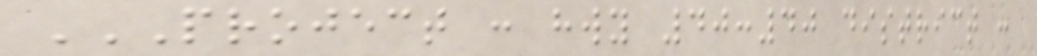PROJECT : HWY 40:40 DISTRICT :
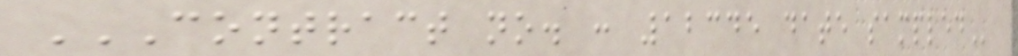CONTRACT NO. : 12345 DATE SAMPLED
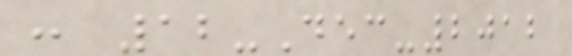: 12-Dec-2012
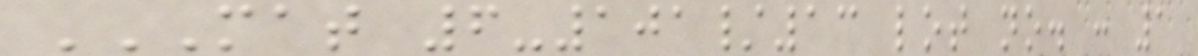MAT 6-101/13 LOT NO. : 1
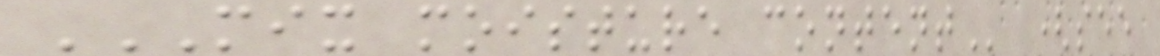MIX MOISTURE CONTENT (see
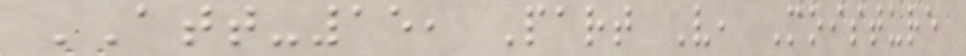ATT-15, Part V, Moisture
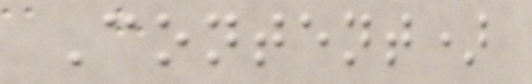Content)
